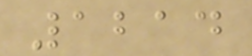1214
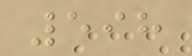598
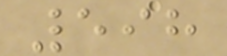598
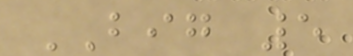BIG 5
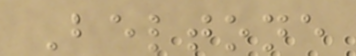Beltone
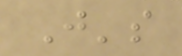J's
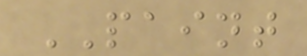PAINT
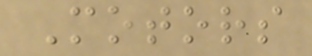Motors
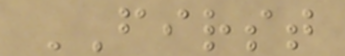FIRST
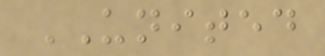UNITED
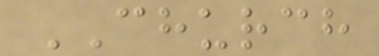CHURCH
